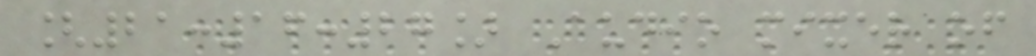[21:16:27] Audio mixer of
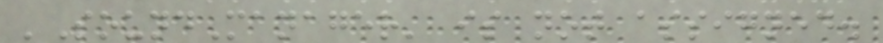'SoundManager' is not assigned.
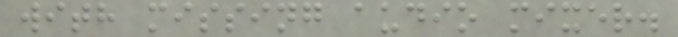with missing audio mixer.
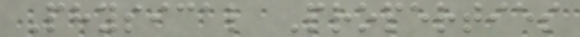Physical Properties
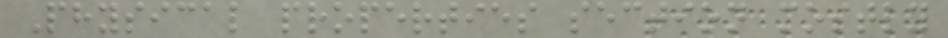Physical properties section mostly
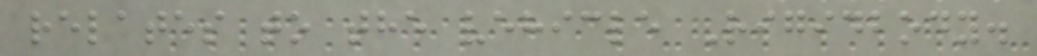relates to the vehicle Rigidbody.
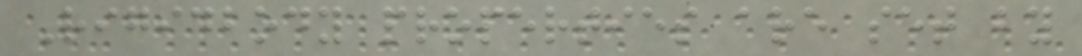Rigidbody properties are set by
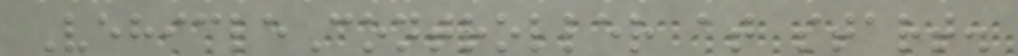VehicleController at start.
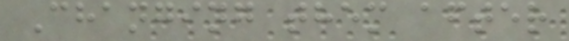Changing them after
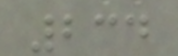234
